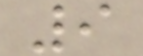9
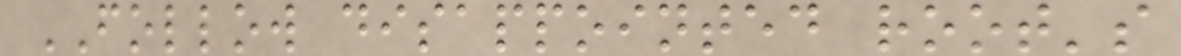FOLLOW disappointed root's
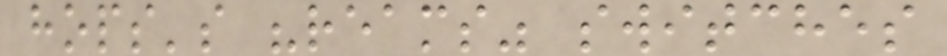hops's "reams" switches
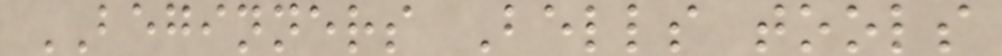BEGINNERS Bells tools
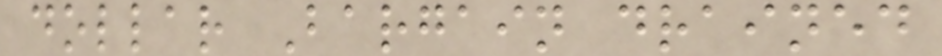dollar Bargain drained
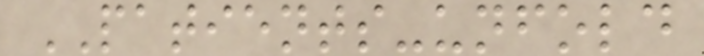PATIENTS-unfold
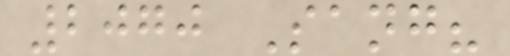2070 Sang?
